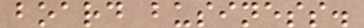board business.
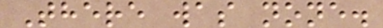There was none.
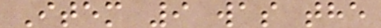Item 9 was the
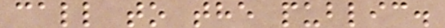call to the public.
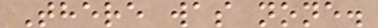There was none.
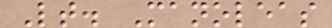Lt. Manoleas
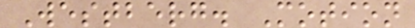Westberg. Motion
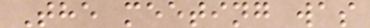The meeting was
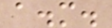a.m.
